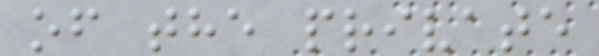of the private
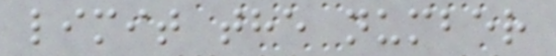limit the number
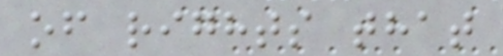of rights that
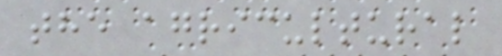the agricultural
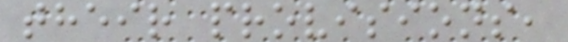their provisions,
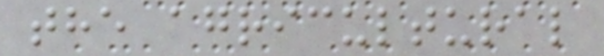the agricultural
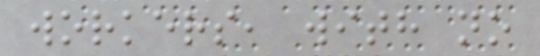workers, with no
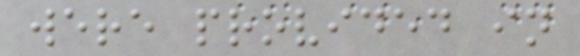were provided in
